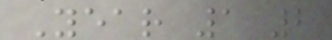Year 1 2
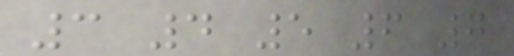3 4 5 6 7
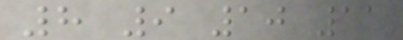8 9 10 11
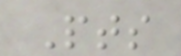Pts
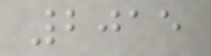2015
